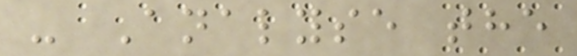- Analyse the
